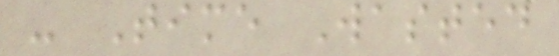- Time Wasted
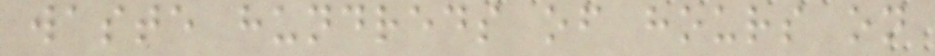waste hundreds of hours on
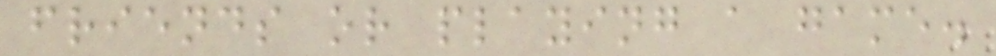friends or playing a game.
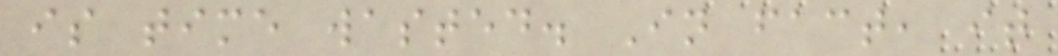is time wasted. In fact, it
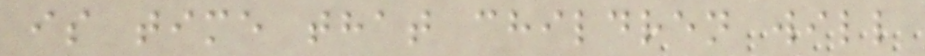is time that children will
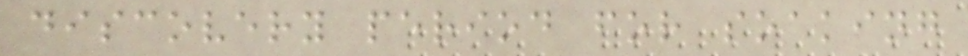discovery period for soaking
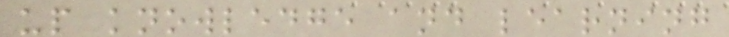up knowledge and learning
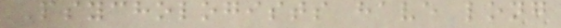Psychologists have long
